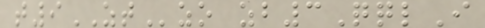t9ZTzo zb3QqlI
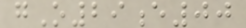gO29e00
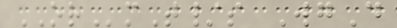ORmT/s WgD
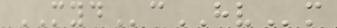MYDcHVm
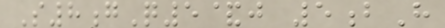S8gQ5&j 5bH
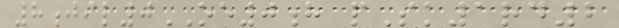8jil0OE0h pSk1rd2
